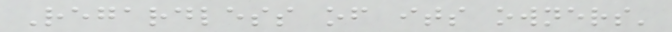Regardless of its owners'
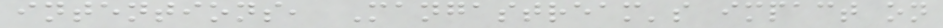intentions, Mangastream's impact on
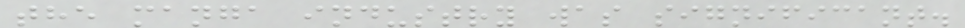the manga industry was significant.
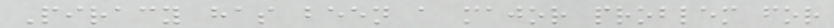Piracy has been a major problem for
